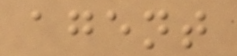agent
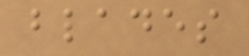blades
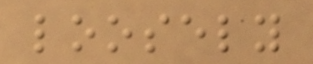loosely
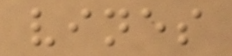vines
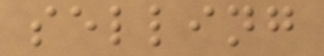selling
